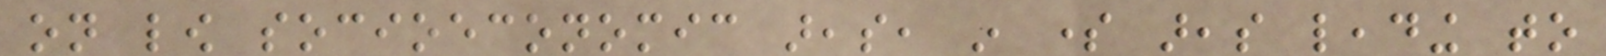on low socioeconomic areas, in some areas leading to
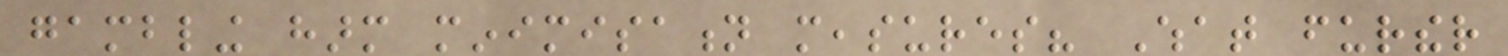gambling harm minimisation measures? What further
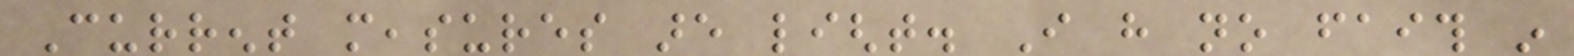Current measures are light. I have no faith in
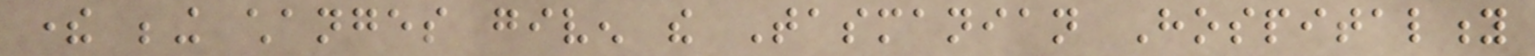there being changes given the Tasmanian Hospitality
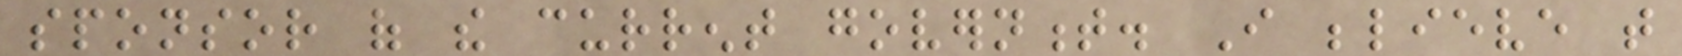sponsor of the current government. I believe that
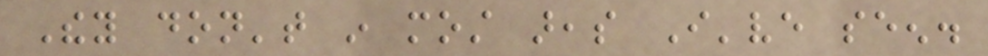They don't in most areas I've seen.
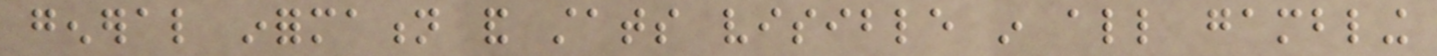general information and stats visible in all gambling
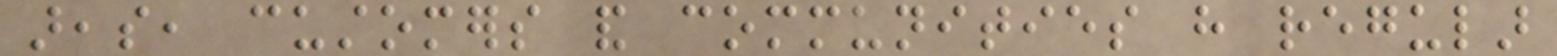areas, customers and communities have regular
